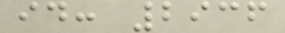id: 2936
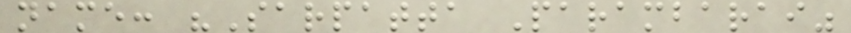name: "Sarpatta Parambarai"
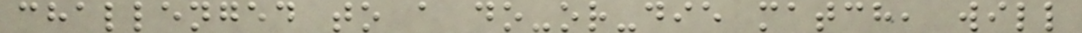challenged to a do-or-die match, will
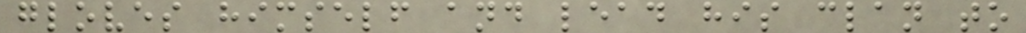gloves himself and lead his clan to
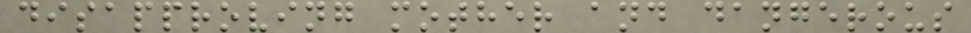disapproving mother and dangerous
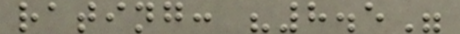rating: "8.5"
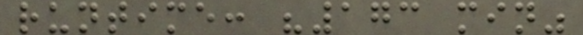runtime: "173 min"
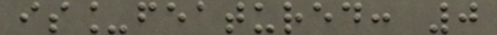is_featured: 0
